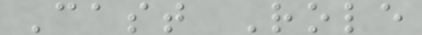Cast Role
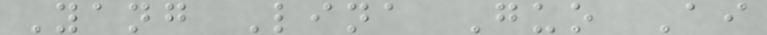Yang Lina Guo Ai
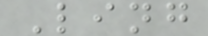Ling
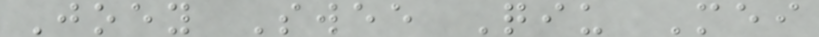Joey Swee Qiu Mei
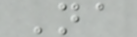Na
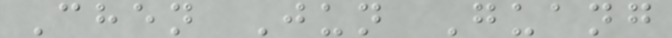Chen Jun Guang
